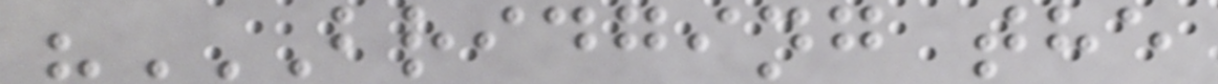"BRIDGING THE
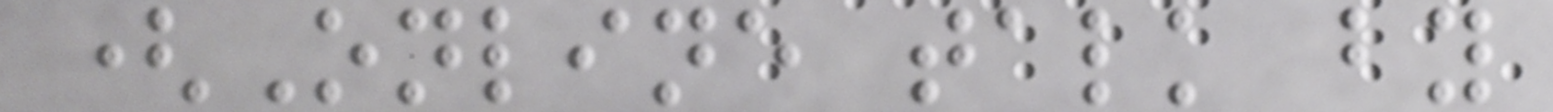(Online talk by
